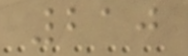210
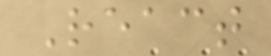React
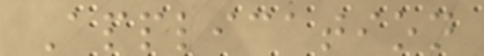Application
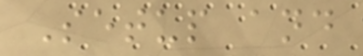Setup and
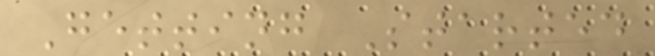Getting Started
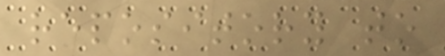repository to
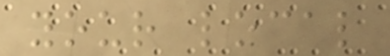your local
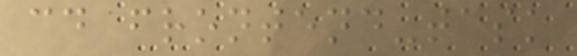cd frontend-task
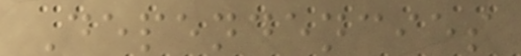Dependencies
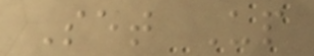Set Up
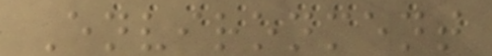Environment
